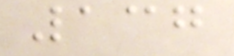137
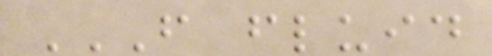F FLUID
